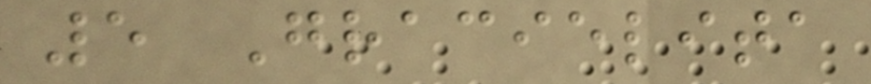5 Gracielita
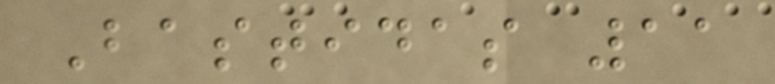Bastidas 11
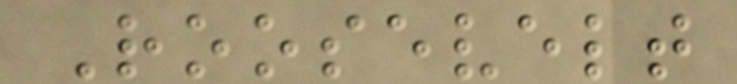Roosevelt
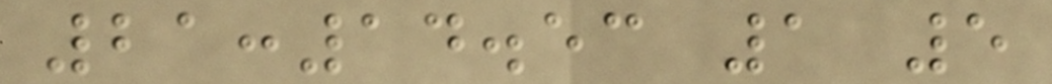21:14.53 1 5
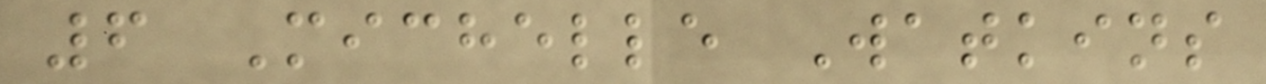6 Michelle Watkins
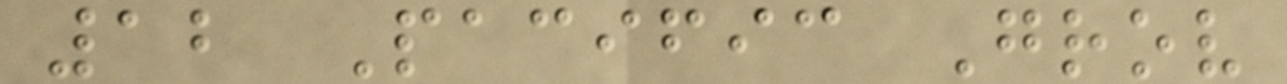12 Pacific Grov
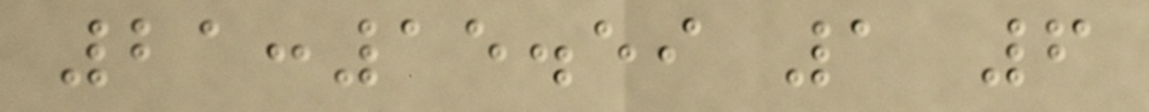21:15.59 1 6
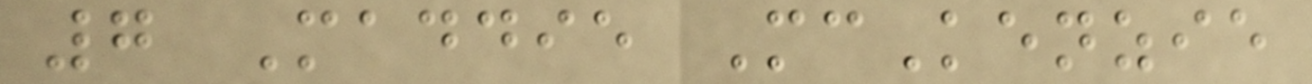7 Maddie McKenzie
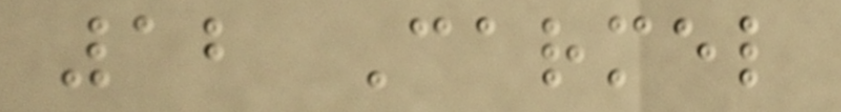12 Carmel
